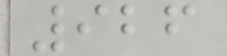926
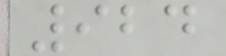924
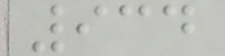934
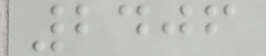2406
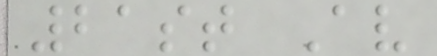21st Av
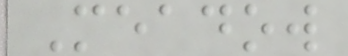Meadow
